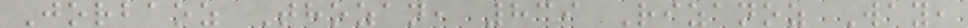Jorbaoz Thozan, 839 Rizanoz Way,
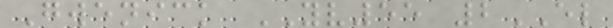Gwenick YV55 2EL
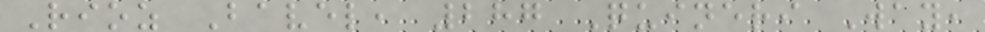Rioz Bavel, 287 Quineri Way,
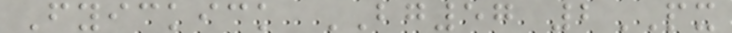Fyickick BG57 2PX
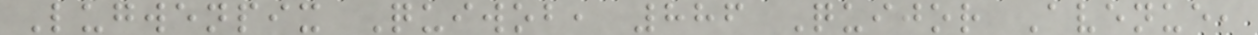Lugwenpix Quiwob, 886 Quijor Avenue,
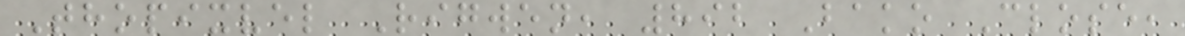Thopixvel Rigwen, 892 Bako Close,
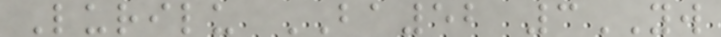Lurilu BA52 3YW
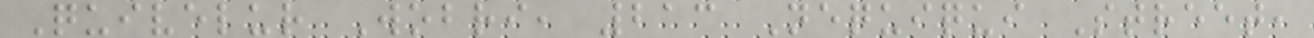Quivelur Wobri, 213 Nequiqui Street,
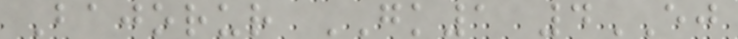Bajorur GK1 4EJ
